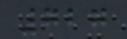727
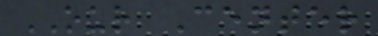OUR Center
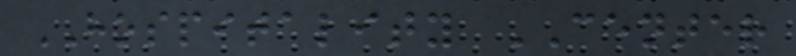HOSPITALITY CENTER
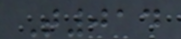T014
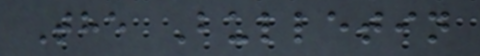The Bulletin
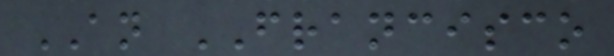AN FRANCISCO
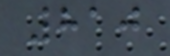810
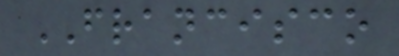FRANCISCO
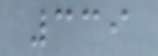339
